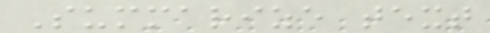Summarize text
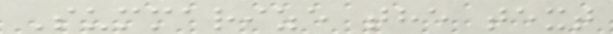Summarize the text
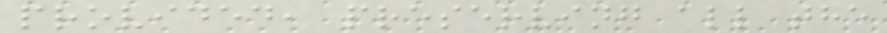provided, preserving all the
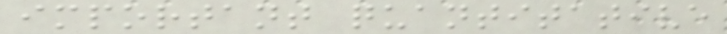important quantitative
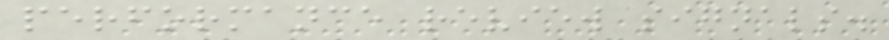performance review signals.
